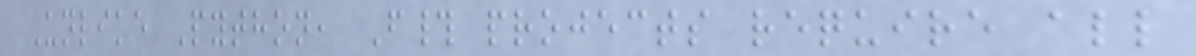Unlike Python, F# projects require all
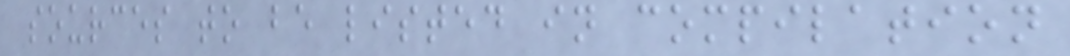sources to be listed in compilation
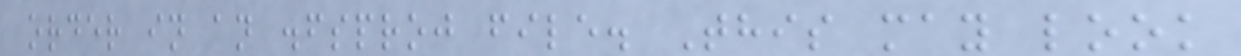order in an .fsproj file. This may look
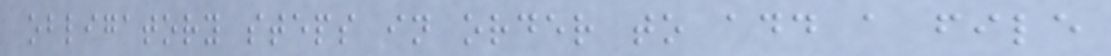obligatory steps in order to add a file
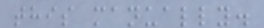this manually.
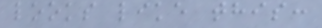looks like this:
